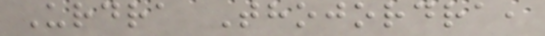Urdra Thojordra,
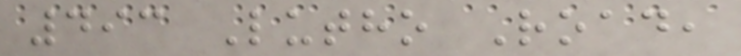493 Lutho Road,
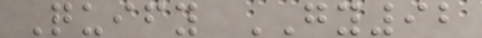Quify GY92
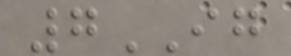7IG
